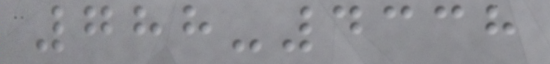788-4338
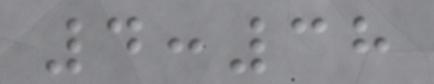4:38
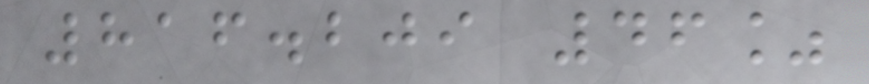816.209 46%
